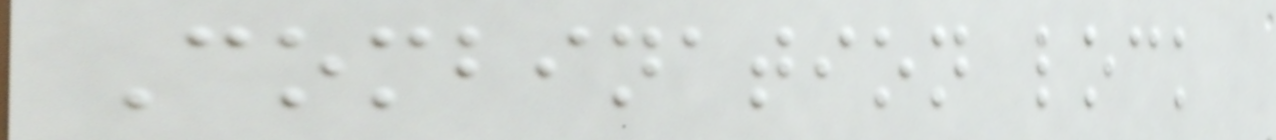Combination lock
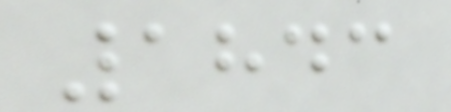1843
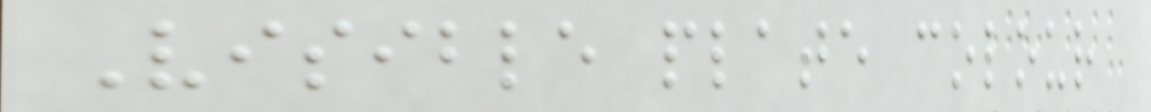Visible plate colour
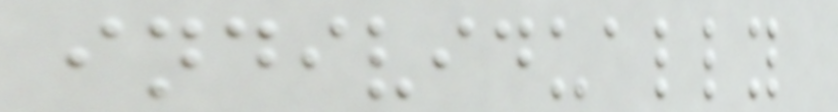individually
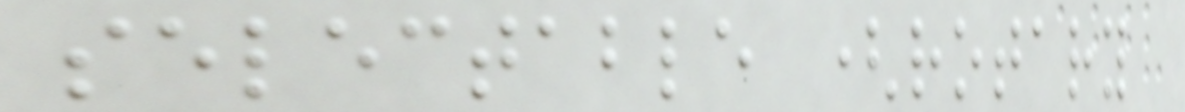selectable (rotary
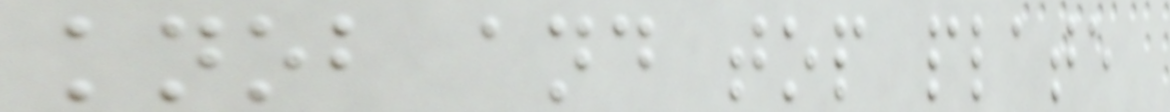knob and top plate
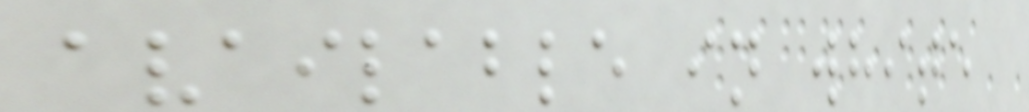available in white
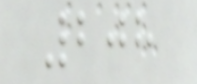208
